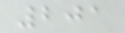201
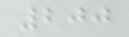200
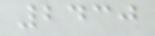2430
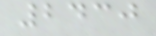2430
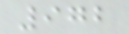972
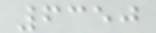6350
